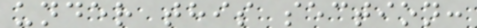under this section:
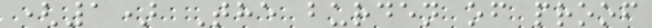(1) The burden of proof
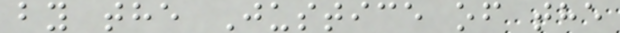by the Justice of the
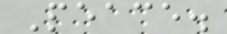Peace.
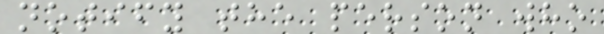notify the person who
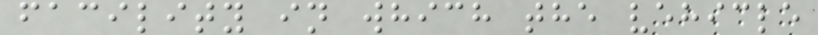facility in which the vehicle
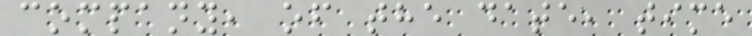company, of the date, time
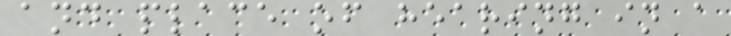and place of hearing in a
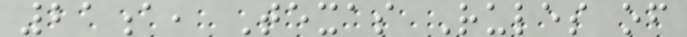21a, Texas Rules of
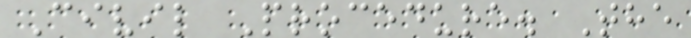Civil Procedure. The
